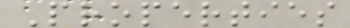Properties
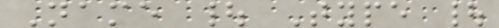Name | Type |
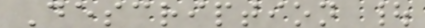Description |
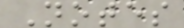Notes
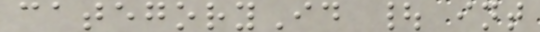categoryId | int
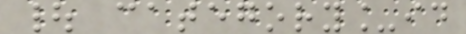| category_id
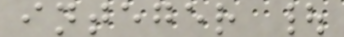integer |
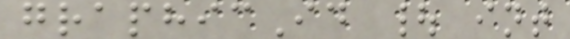graphicId | int
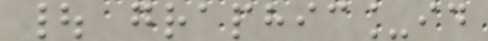| graphic_id
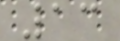13
